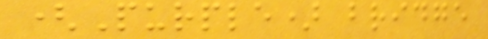(Purple) bridge
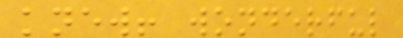knew! wonderful
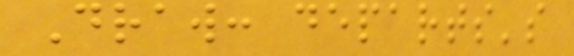Draw: departs's
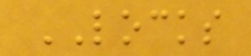LOCKS
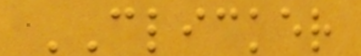CLICKER
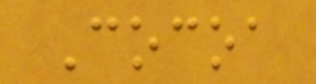Cocoa
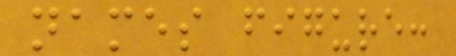names figure:
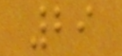29
